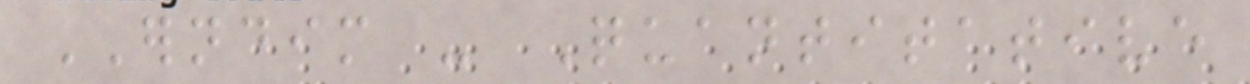ERNDIM - Quantitative
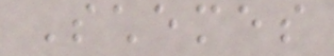Schemes
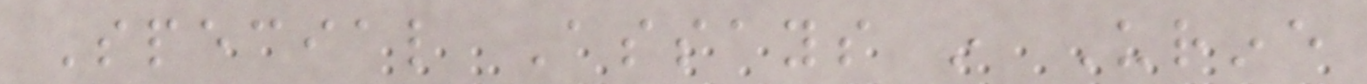Special Assays in Urine
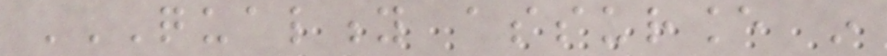QUALITY ASSURANCE IN
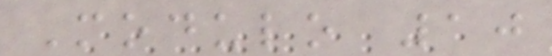Modulo 10
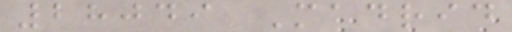28049 Madrid
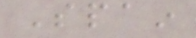Spain
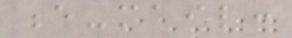e-mail:
